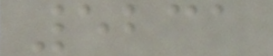5231
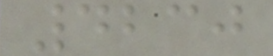4230
